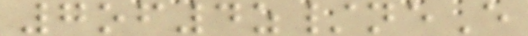7of4z/neE
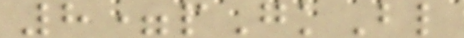8=pGkBl
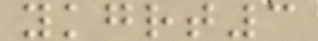ykgrt3
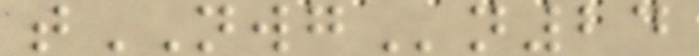tNWGn24
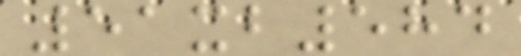51xb584
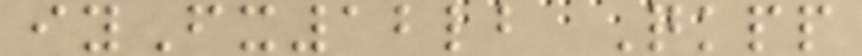iyFx12lb Qkpp
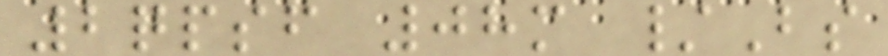2qpsf 08m /Bs
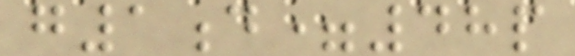g1d=48p
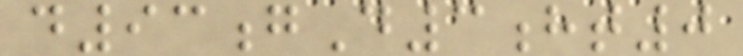d93gD3ht0
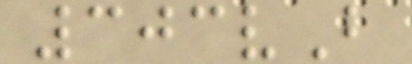303vB
